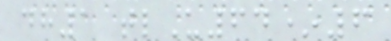dh1 tlU64*6
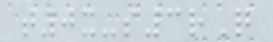t0x-s3rQ
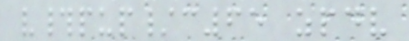v#pup/c65 zpdv
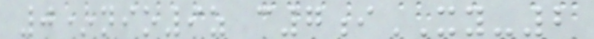0*nio9z c7iXY-2
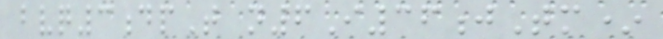bvq3dpT n6I36jTm*
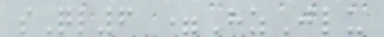sQl6 =HzJlu
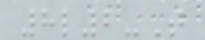8l2-T
